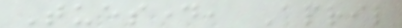Tuesday, April
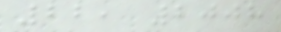22, 2008
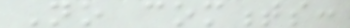No comments:
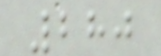280
